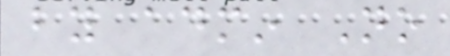by admin No
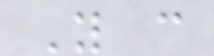You can
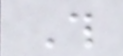This
